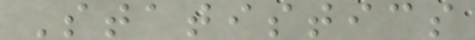Statistics
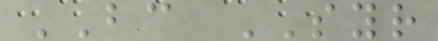BC SYR
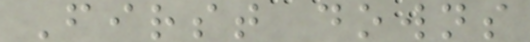First downs
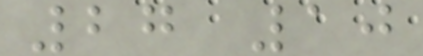27 10
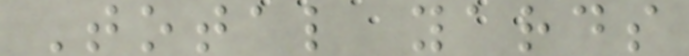Total yards
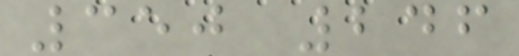350 246
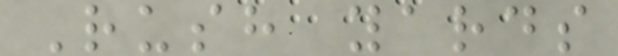Rush yards
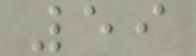59
